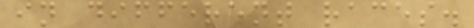in different races.
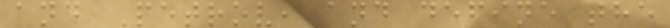and Petrov, and define the
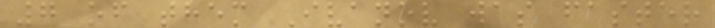7 of them Ivanov was faster
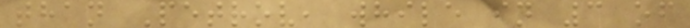than Petrov, while in 3 of
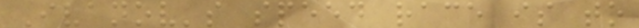Ivanov's speed race is to
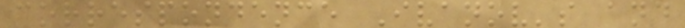correspondence Ivanov's and
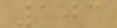103
